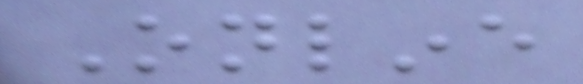Online
